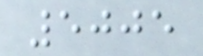5005
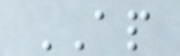AP
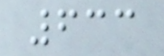633
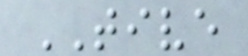TIVE
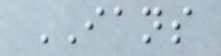IANS
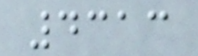4313
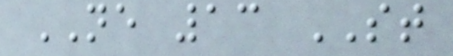NE 13 ST
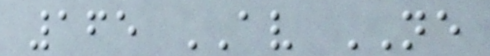165 AV NE
